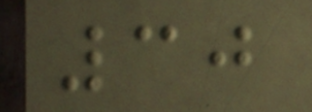30
